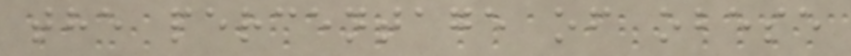the percentage of obese
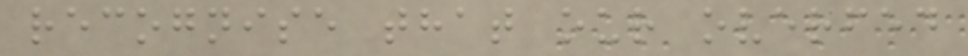recognise that our overfed
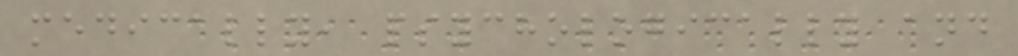medically, psychologically and
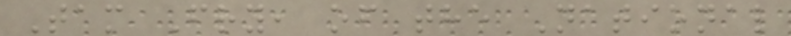Tam Fry, of the National
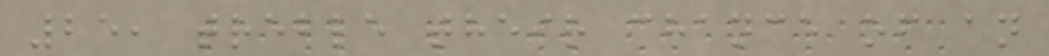25, treble their chance of an
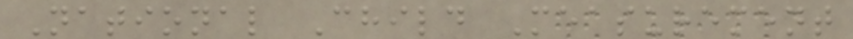National Child Measurement
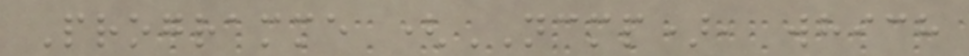Programme (NCMP), which
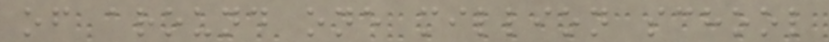of around one million school
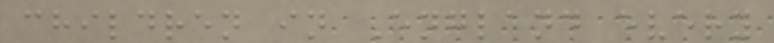children in England every
